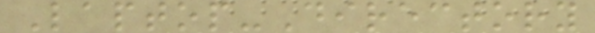Laptop-Directory
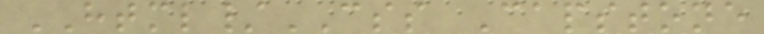HTML/CSS Capstone
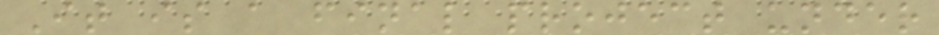It is a final project under
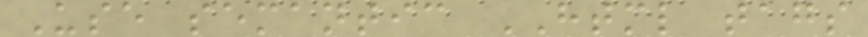Use semantic HTML tags
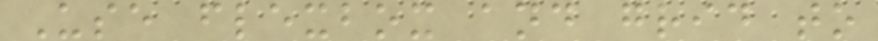Use flexbox and grid to
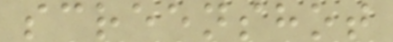screenshot
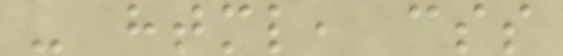- html, css
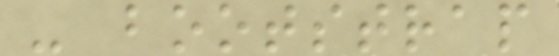- bootstrap
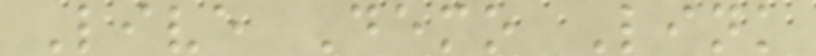Live Demo Link
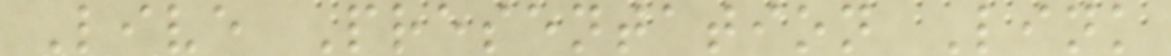Live Presentation Link
